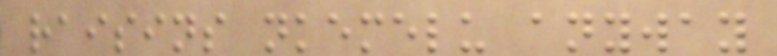raisins nkemelu anyway
